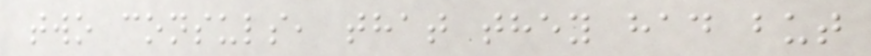two consuls, that they had but
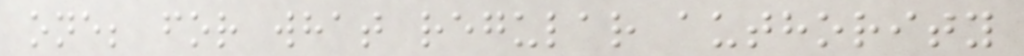one; for what regular authority
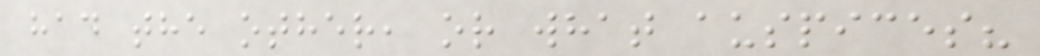had the other, or what auspices?
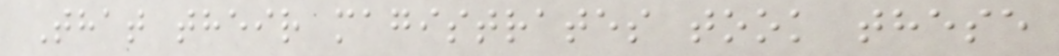That their magistrates took these
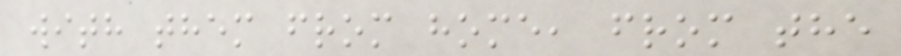with them from home, from the
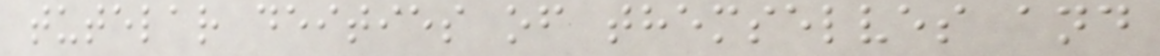tutelar deities of themselves and
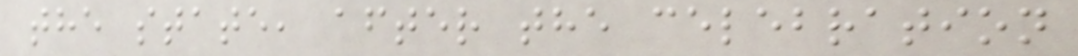the state, after the celebration
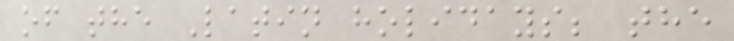of the Latin holidays; the
